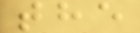the
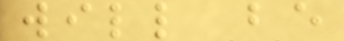will be
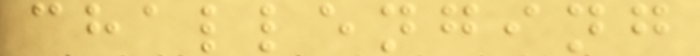challenging
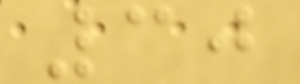30
